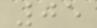05
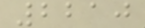2210
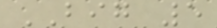BIG 5
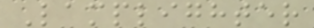Lamplighter
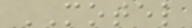MOTEL
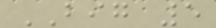BIG 5
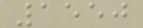1550
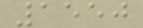1550
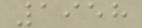1958
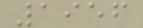1956
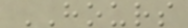HOURS
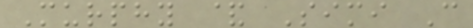Murphy & Simi C
